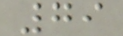79
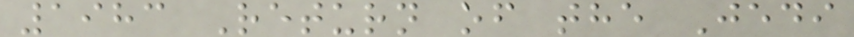1983 Return of the Jedi
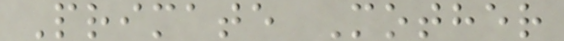Primate Mother
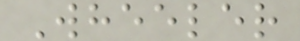Wheeler
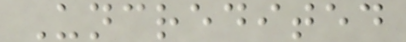Uncredited
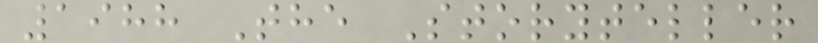1988 The Storyteller
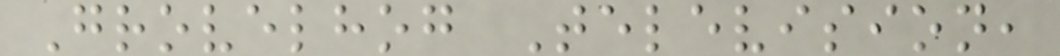Grovelhog Television,
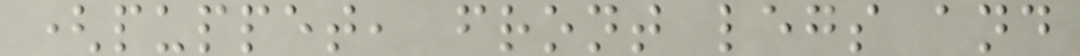(puppet, front legs and
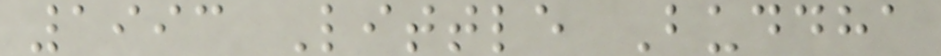1993 Little Buddha
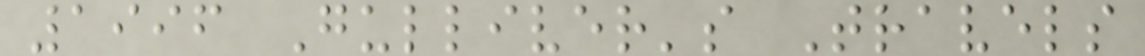1996 Gulliver's Travels
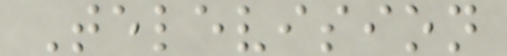Television
